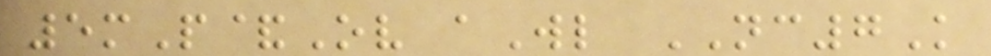5mP&Ov aWl NC7K
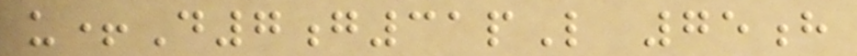u+D7g31pL 75h
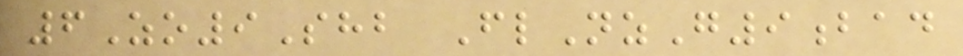6Zo9Shb FlNzG9bad
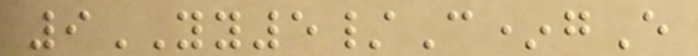9YY5/C*gE
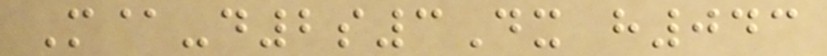M@-d2s3Dx h043
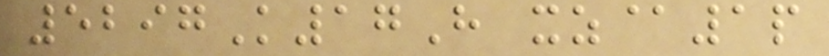5297K17H xz@1p
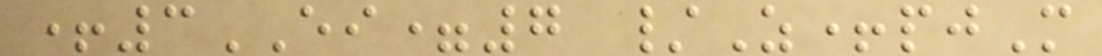+3EI=7 /Z+pjM
